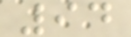94
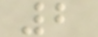2
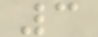3
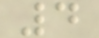4
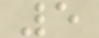5
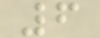6
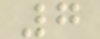7
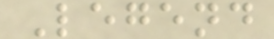Legend
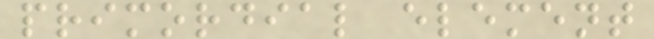primordial element
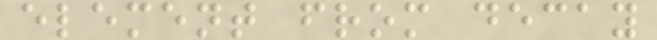element from decay
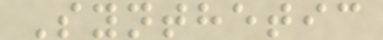Synthetic
